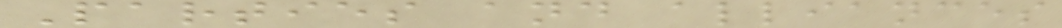Parties and alliances
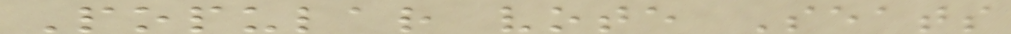Popular vote Seats
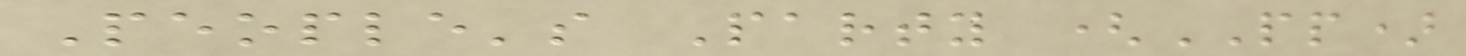People's Party (PP)
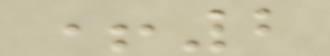+2
